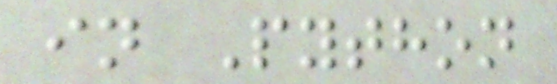in Python
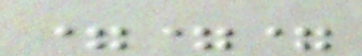===
